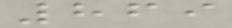869
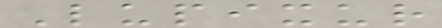Lupixur
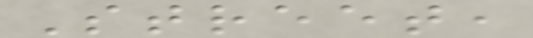Street,
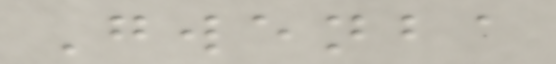Gwenba
